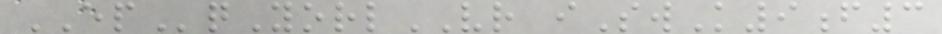EPqYorlVR iSwK9f3
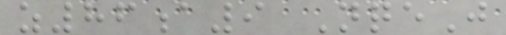z86a9 NqeJ
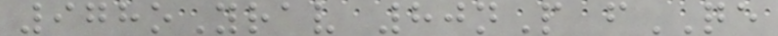978oYrav 80nP fQE
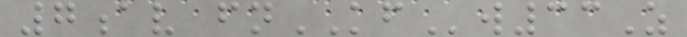7av fnKFw33Z
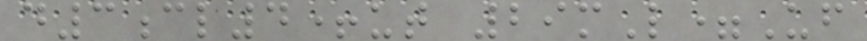d3cl4+ut 29mL=Uf
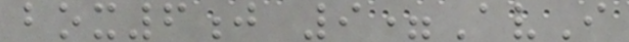box6j 9=AvI
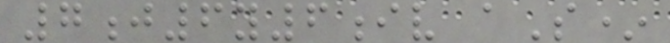7j6y6iv aS*
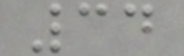34
